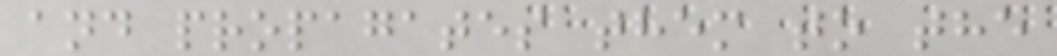and propagates them to the
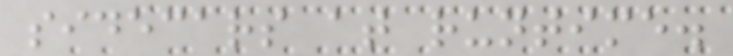sidecars at runtime.
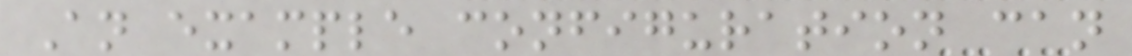An example configuration can
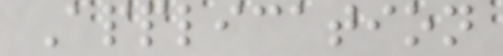Application
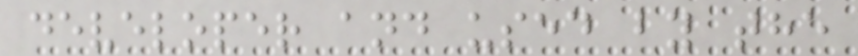developer and used by the
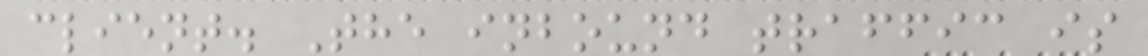client. The inbound traffic is
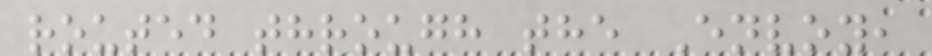routed through the Envoy,
